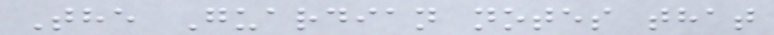The Guardian notes that
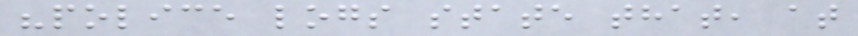"police logs state that, at
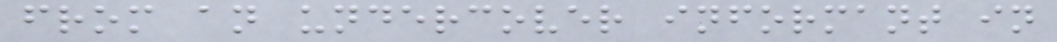from an undercover informant in
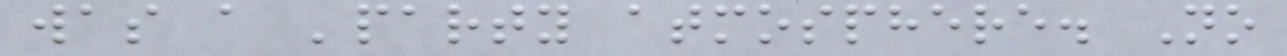was a 'party atmosphere. No
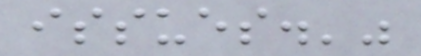issues.'"
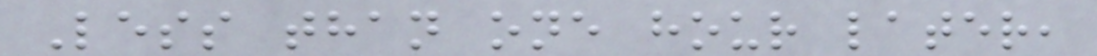Less than one hour later,
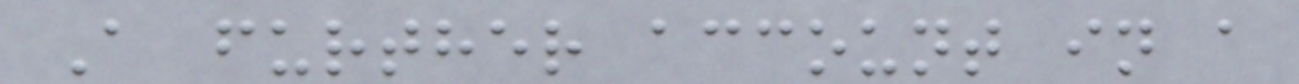A further account in a
